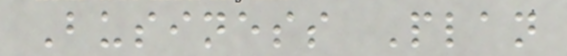Business Plan
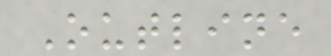Outline
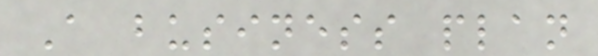A business plan
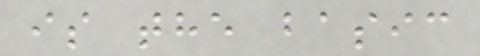is the basic
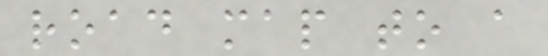road map to a
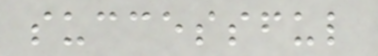successful
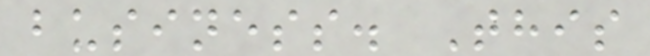business. This
